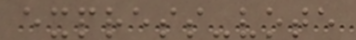express-vote
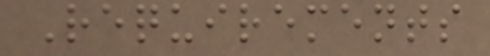Requirements
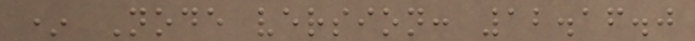* Node version: 12.16.0
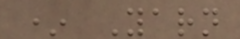* Yarn
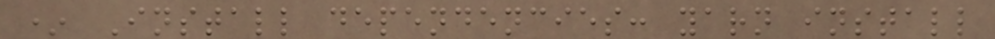* Install dependencies: yarn install
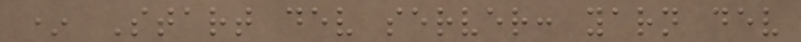* Start dev server: yarn dev
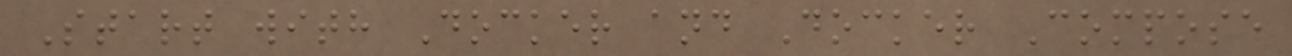Start with Docker and Docker Compose
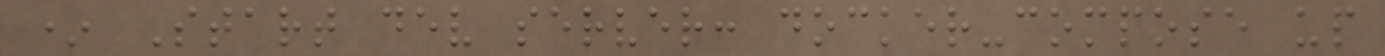* Start dev server: docker-compose up
